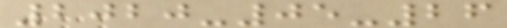2020-05-26
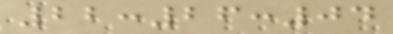22:26:04
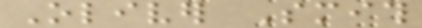Oliver Smith
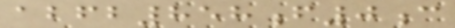abfb858f0c
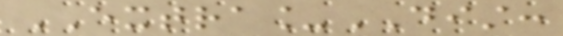EXTRA_DIST:
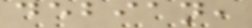debian,
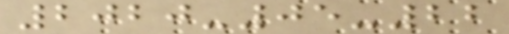2020-05-22
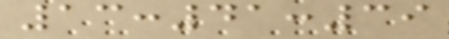13:41:39
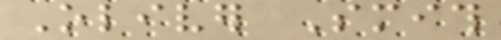Oliver Smith
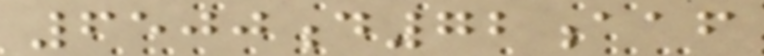6500d72aaf
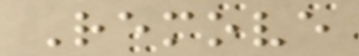Remove
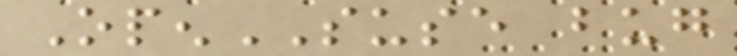OpenSUSE bug
